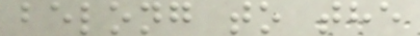belong to the
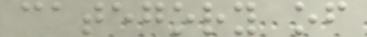category of
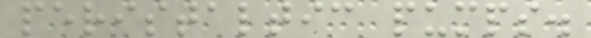peristaltic pumps.
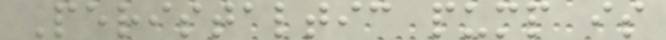Peristaltic pump is
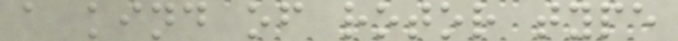a kind of rotor type
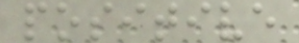positive
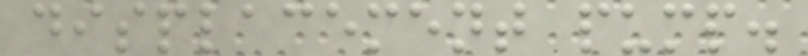displacement pump.
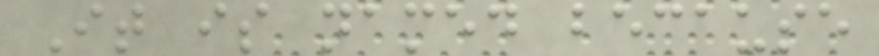It is named because
